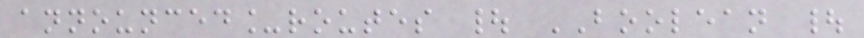announced_routes | BOOLEAN |
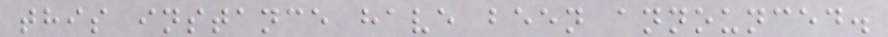this instance have been announced.
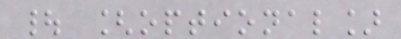| [optional]
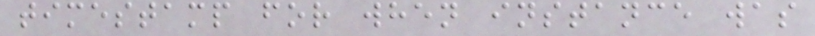timestamp for when instance was
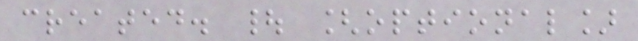created. | [optional]
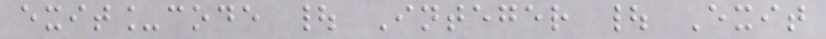exit_code | Integer | Exit
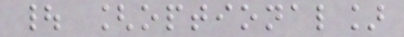| [optional]
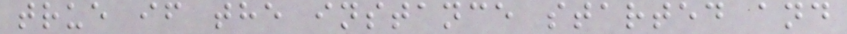true if the instance started and
